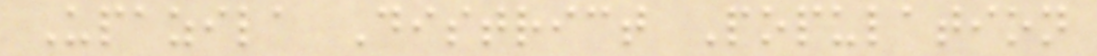Upazila District Population
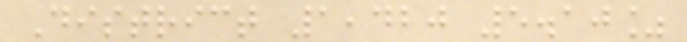District 1,420 5.10%
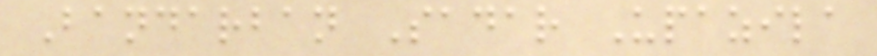Bandarban Sadar Upazila
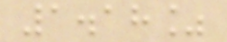1.18%
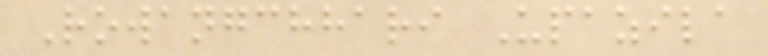Rowangchhari Upazila
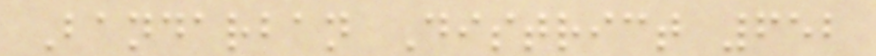Bandarban District 652
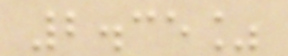2.35%
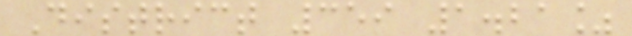District 359 1.21%
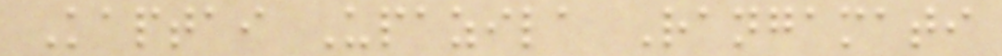Kaptai Upazila Rangamati
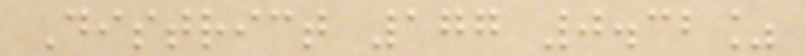District 177 0.32%
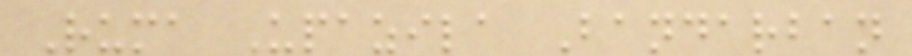Ruma Upazila Bandarban
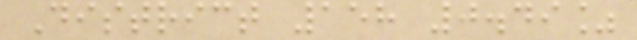District 158 0.49%
